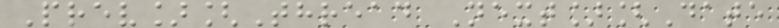Prev][Thread Next][Date
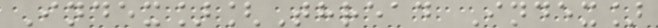Index][Thread Index]
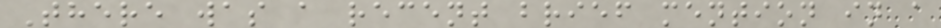There was a recent brief mention in a
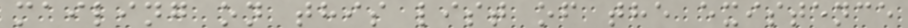mailing on this list of the existence
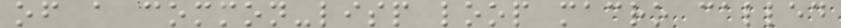of a common-lisp loop macro called
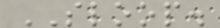SLOOP.
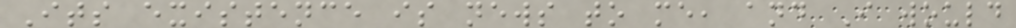Its existence is news to me, and I would
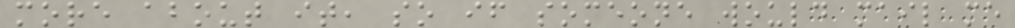more about it, so if someone would mail me
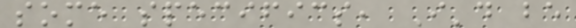some specifics, I'd be
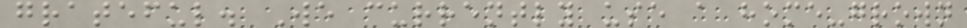grateful. We currently use a home-grown
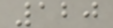120
